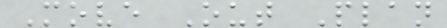Move Out Plan
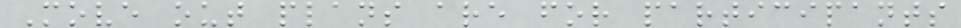Move out plans are for participants
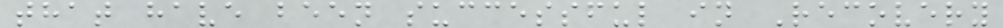that have been successful in Recovery
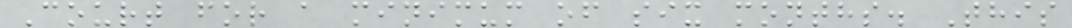Court for a minimum of six months. This
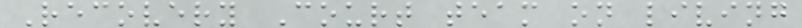Recovery Court team on living
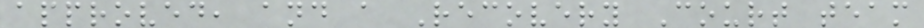approved, and a Recovery Court team
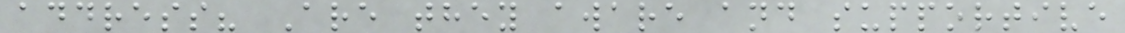address? Are they aware and supportive
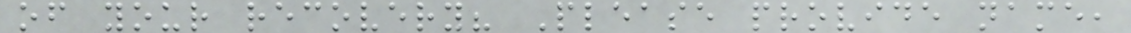of your recovery? Please provide name,
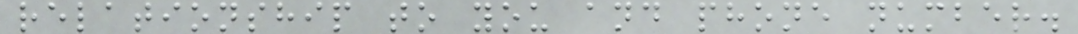relationship to you and phone number.
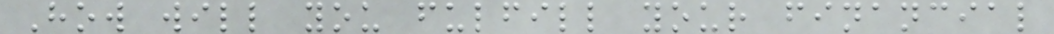How will you fulfill your financial
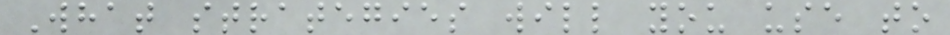What strategies will you use to
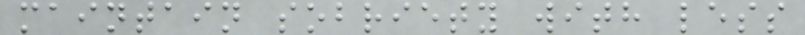maintain sobriety with less
